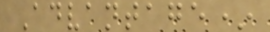Advantage*
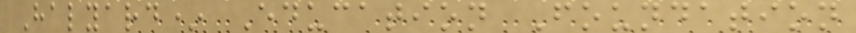Halyard* Education Foundation
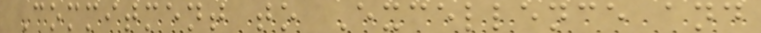Commitment to Excellence and
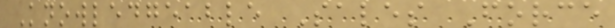Knowledgeable Sales Force
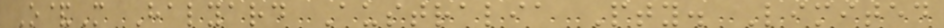O&M Halyard Australia Pty. Limited
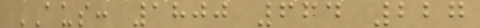AUS: 1800 664 227
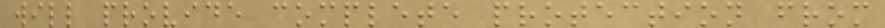will provide complete protection from
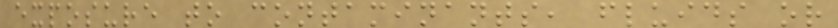exposure to contaminants, fluids or
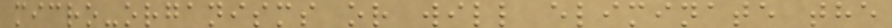micro-organisms or will eliminate the
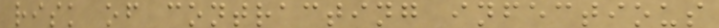risk of contracting infectious
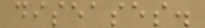diseases.
